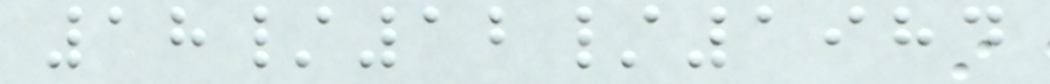18/12/1984
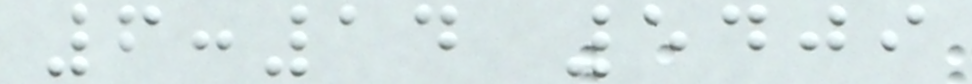6:14 5409
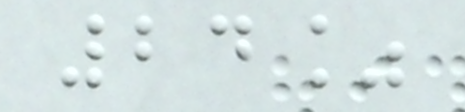24%
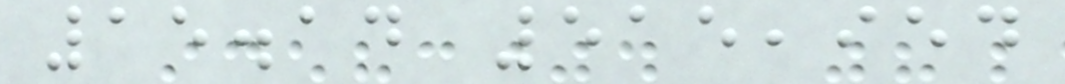15.14 515,954
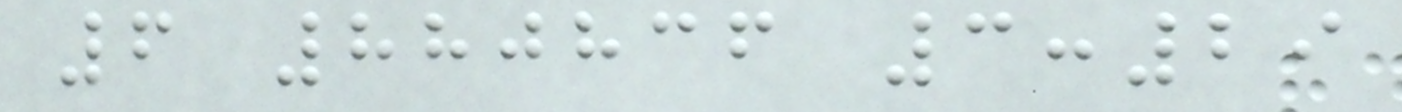6 880836 3:29
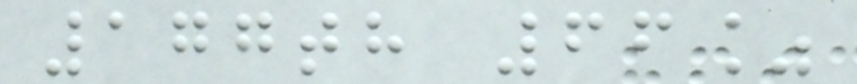177th 66%
